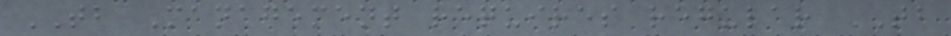TB Management requires regular TB
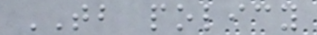TB policy
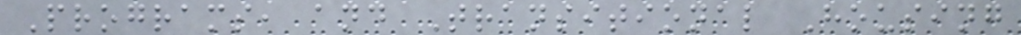Programs, and Transitional Housing
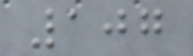107
